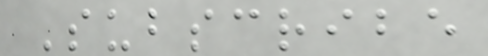Subscribe
